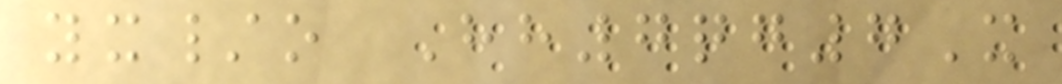yx/o Hh7qg7X
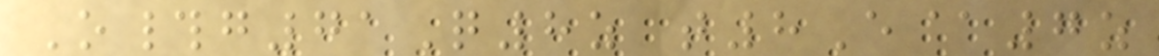O#g71Q8z t8E@7z
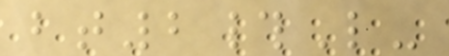bt2#L-
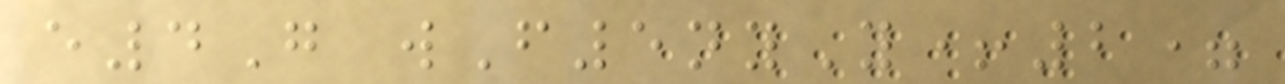e4G wF5nyY+2=
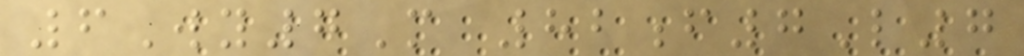6Wy7M 82f7L7
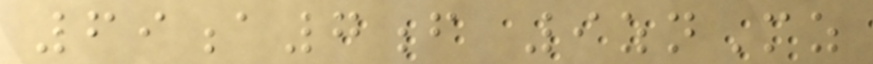69a7f 9znMz
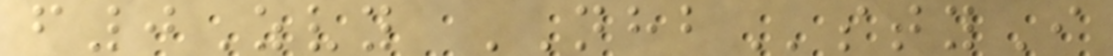f0Zvy NHBstyI
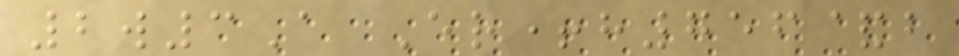2w3A Er+h756&b
